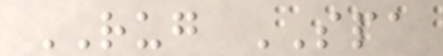RUG SPA
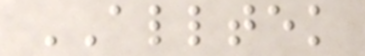ALLTEK
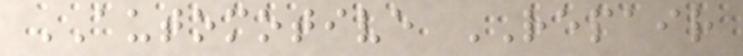AUTOMOTIVE REPAIR
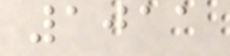1011
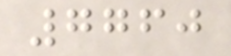7760
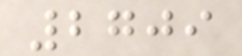2709
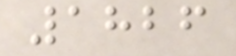1826
